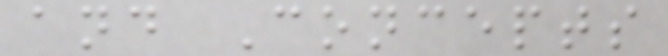and Concepts
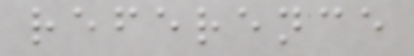reference
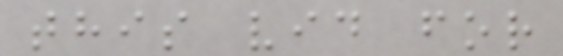this vid for
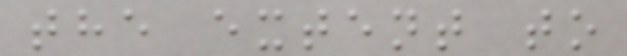the extent to
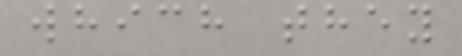which they
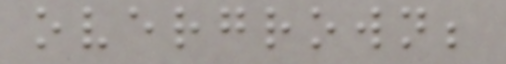overgrown;
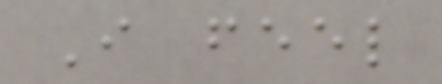I feel
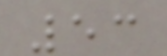53
